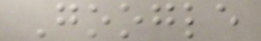Google
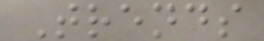Trends
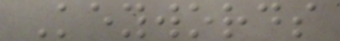Keywords
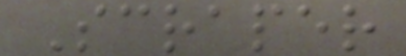Scraper
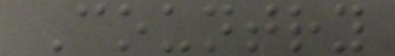Country
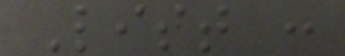List :
